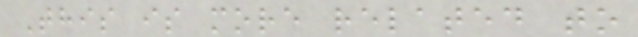This is more related to
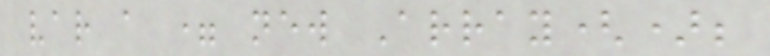var a = new Array();
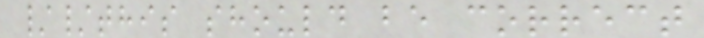//this should be correct
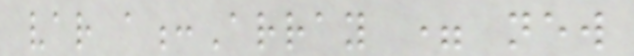var a:Array = new
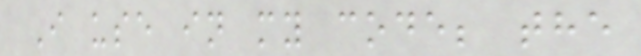I use in my code; the
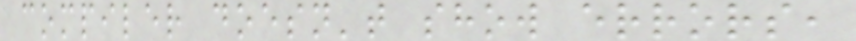compiler doesn't show errors,
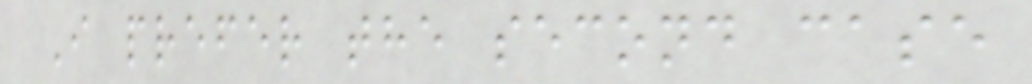I prefer the second case
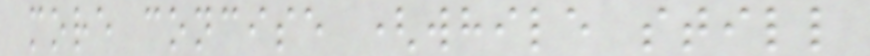more concise (while still
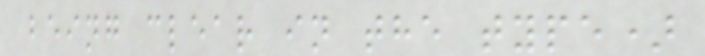being clear in the type)
